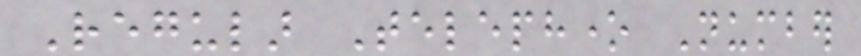Regular Telephone Number
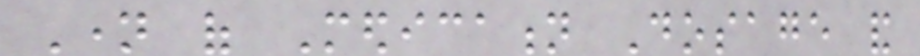Name of Medication Dosage and
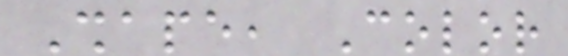Shape, Color
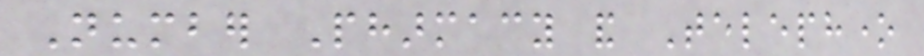Number Pharmacy and Telephone
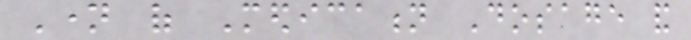Name of Medication Dosage and
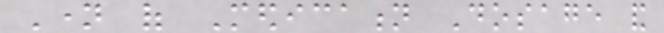Name of Medication Dosage and
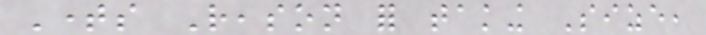Times Reason for taking Size,
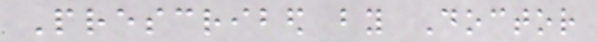Prescribed by Doctor
